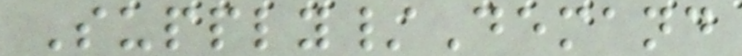Supply/Demand
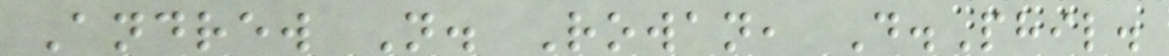Andrew N. Rowan, D.Phil.
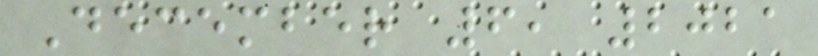December 6, 2021
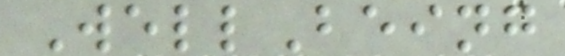WellBeing
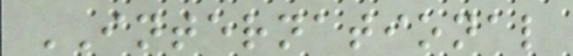INTERNATIONAL
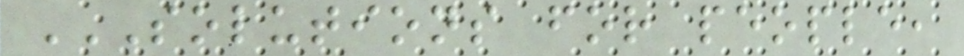SOLUTIONS FOR PEOPLE,
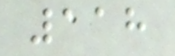118
